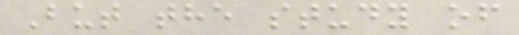But the study of
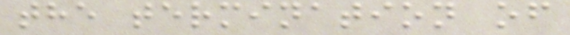the termination of
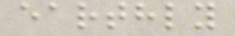earthly
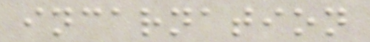incarnation
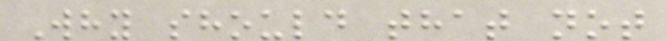Why should that not
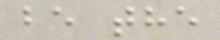be the
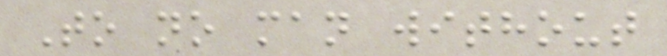To no man without
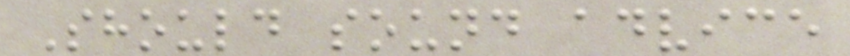Should sound advice
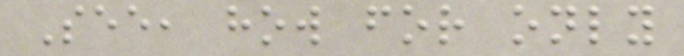See, how for only
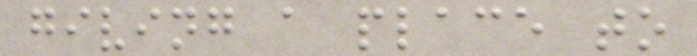giving a place to
